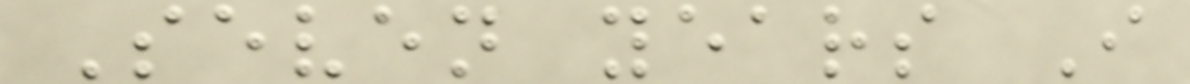Seven years I
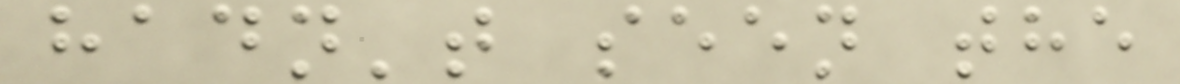hadn't seen the
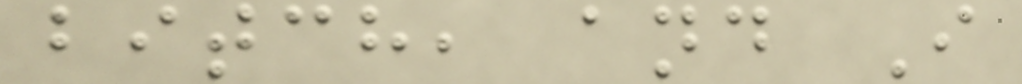bitch, and I
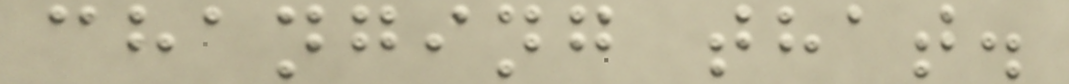changing that.
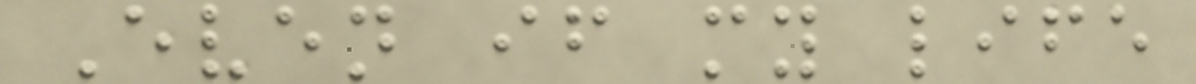Even if my life
